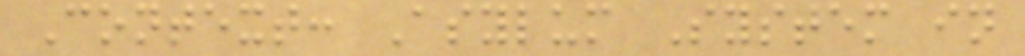Context: Asylum System in
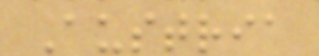Austria
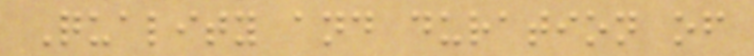Quality and duration of
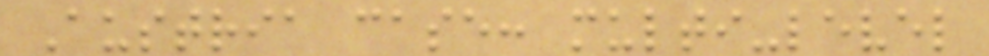Austria case: multi-level
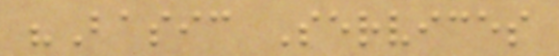"Basic Services
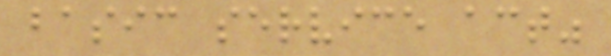basic service act"
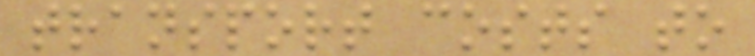transport costs to
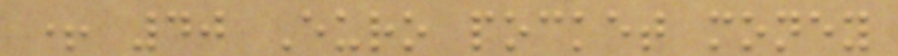+ 40 Euro pocket money
